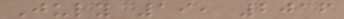July 19, 2016
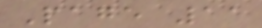Page 11
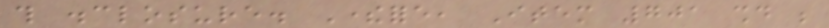this disclosure. Therefore, Item 701 should be
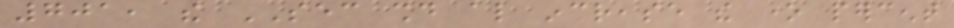701, the SEC should also increase the one percent
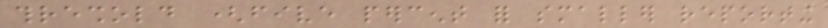threshold (five percent for smaller reporting
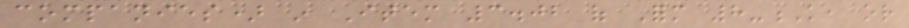companies) in Item 3.02 of Form 8-K, or
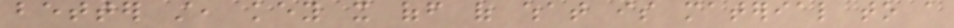better still, key it off of what is material to a
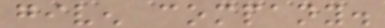given company.
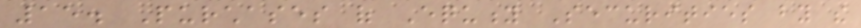15. Purchases of Equity Securities by the
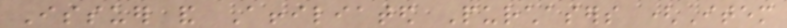Issuer and Affiliated Purchasers (Item
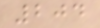204
